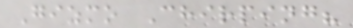Gizmo Chirping?
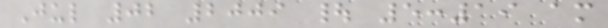Jul 02 2009 | 5:19 am
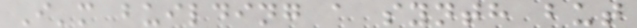I'm building a synth but
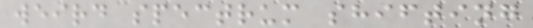weird spectrum shifting
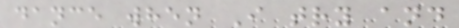dance when I try and
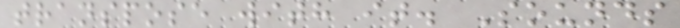transpose with it. Sounds
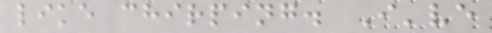like chirping. I've
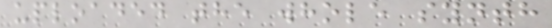uploaded the whole synth
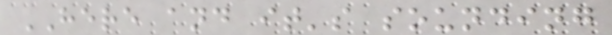HERE and it's sounding
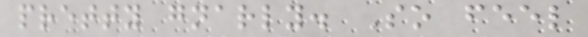pretty gnarly. So feel
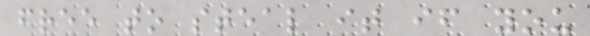free to steal it if you
